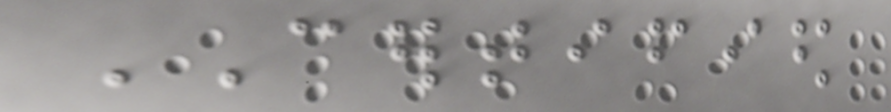CERTIFIED
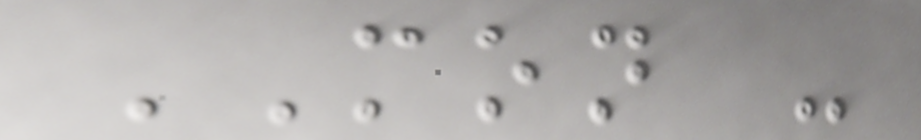MON -
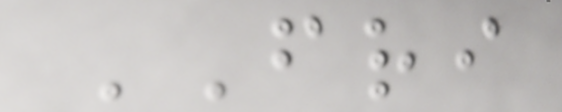FRI
